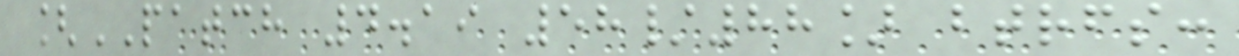[PATCH 4.19 58/88] btrfs:
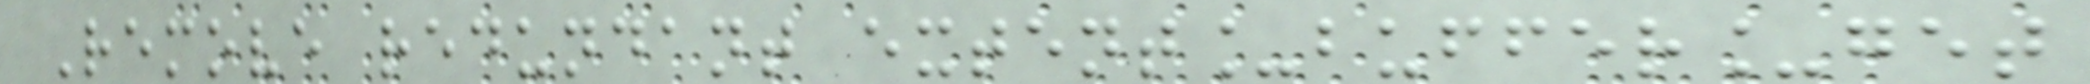Remove redundant extent_buffer_get
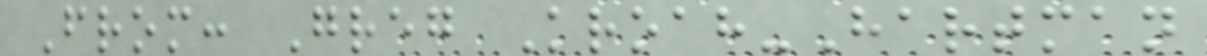From: Greg Kroah-Hartman
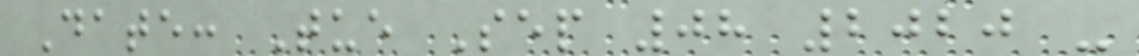Date: Tue Sep 08 2020 -
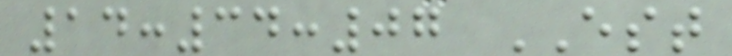14:34:07 EST
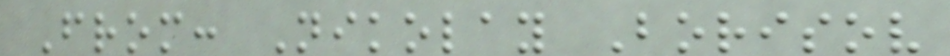From: Nikolay Borisov
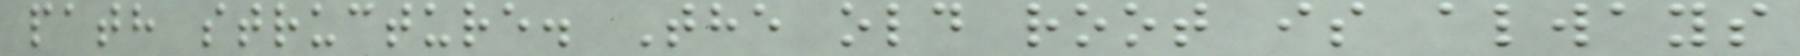path structure. The old root is always
